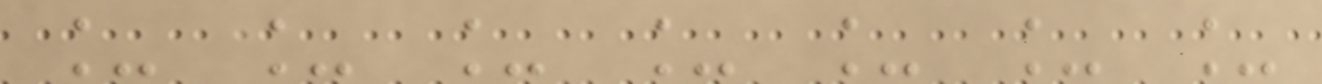_ _ _ _ _ _ _
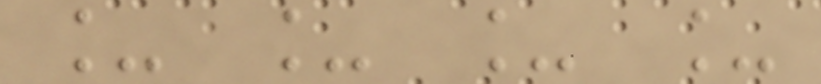_ _ _ _
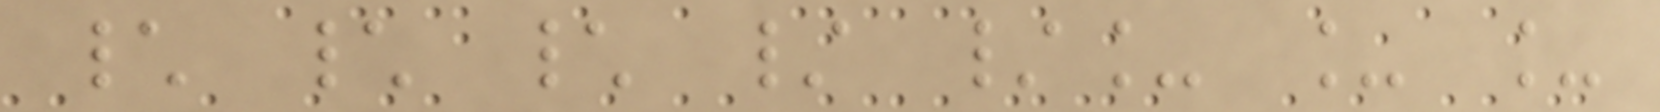\ \ \ / /_ _ _
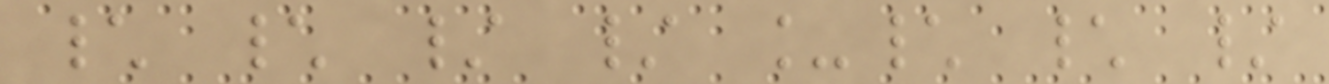\ \ / / _\ \ /
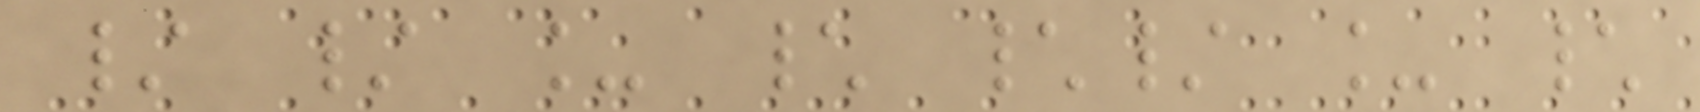/ / _ \ \/ _ \
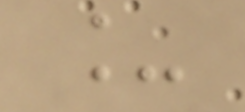_
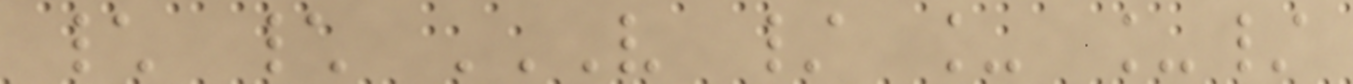\ \ V / _ _/
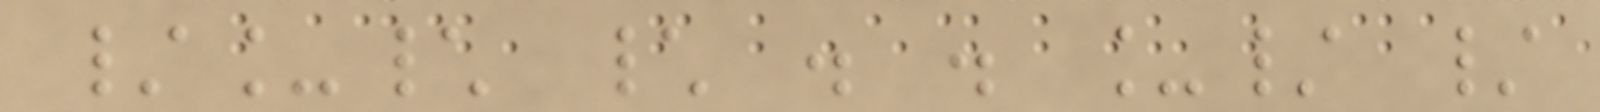/_\ \ . . _/ /
